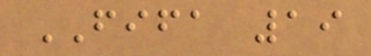FIFA 19
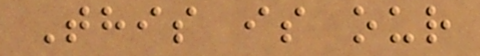This is our
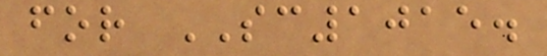for SC1015.
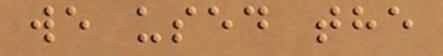we used the
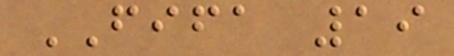FIFA 19
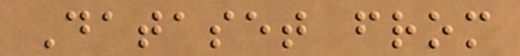Dataset from
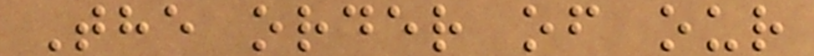The order of our
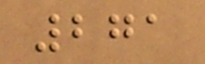271
